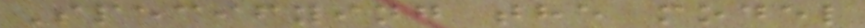Specifying the model
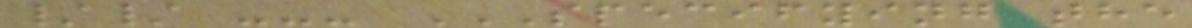// --- SPECIFYING THE
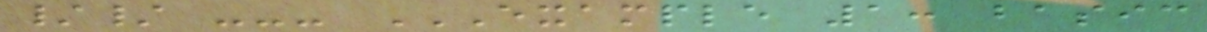// --- EXAMPLE 1: BASIC
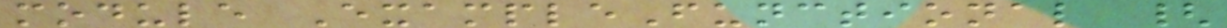module ExampleFunctional {
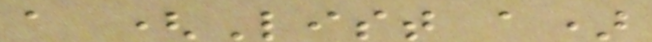a (List a)
